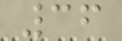36
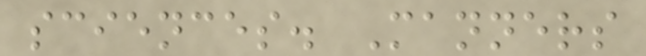sciences. Manners
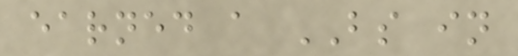earned a BS in
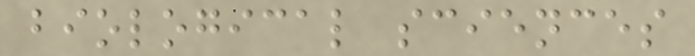biological sciences
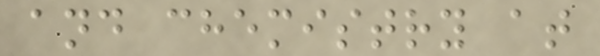and chemistry at
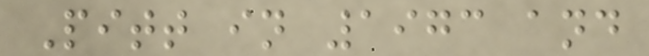Pitt in 1973 and
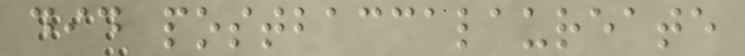did postbaccalaureate
